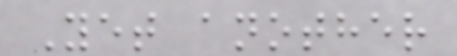Yet another
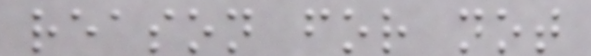reason for not
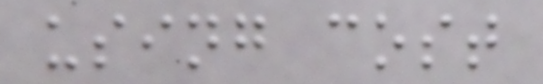using cost
